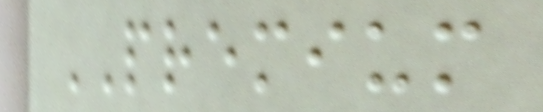PREMIUM
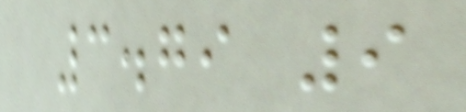3.79 9
